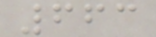663
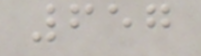657
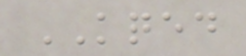KQED
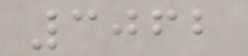3062
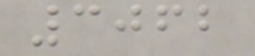3062
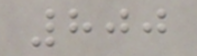800
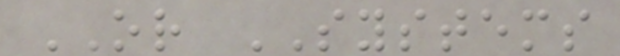OR SYSTEMS
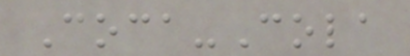Coca-Cola
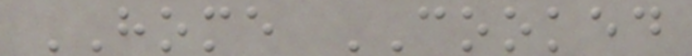HOME COOKED
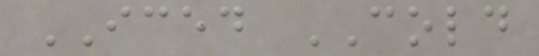ICED COLD
